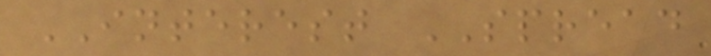INTEREST SPREAD
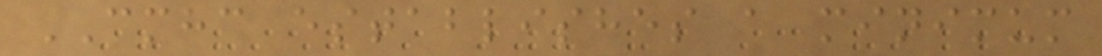CMHC establishes a minimum
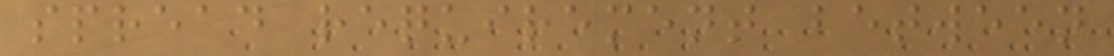spread requirement between
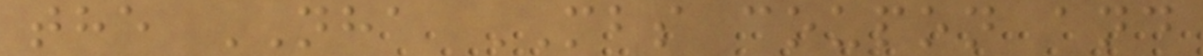the NHA MBS coupon and
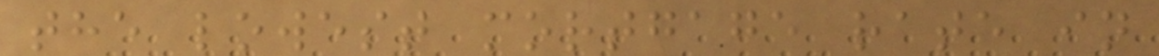the lowest mortgage rate in
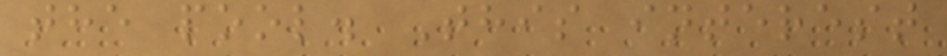the pool. This interest
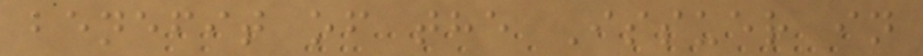benefit of the Issuer in
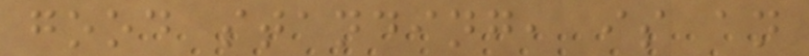good standing, is an
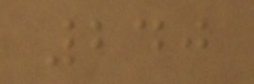240
